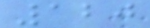120
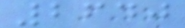2640
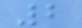2
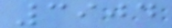3904
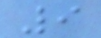9
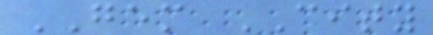GEM CITY
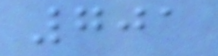701
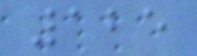125
